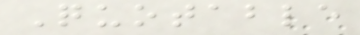Quotable
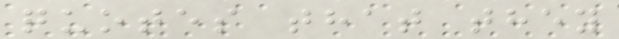quotes that they
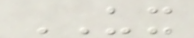UX
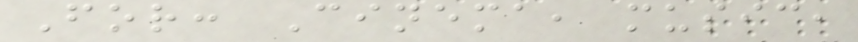For: Cinema, music,
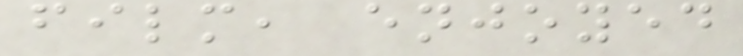film, enjoyed
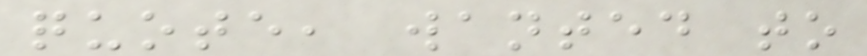quote, wanted to
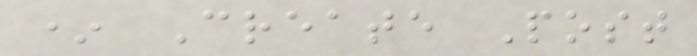* Create Post
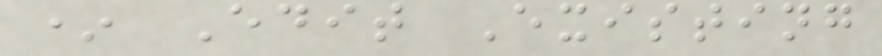* Edit Existing
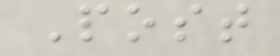Post
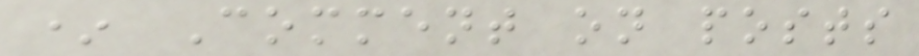* Comment on posts
